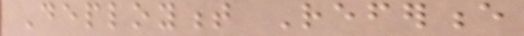Deployment Reference
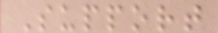Support
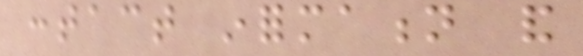contact information and
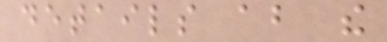details about the
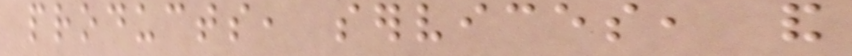products, services, and
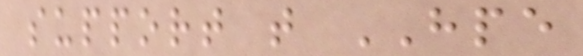support that HPE
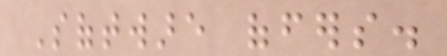Software offers.
